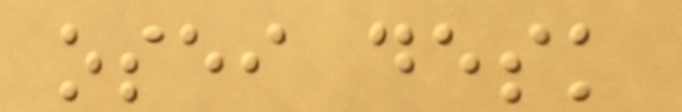osei desk
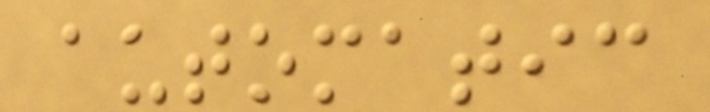automatic
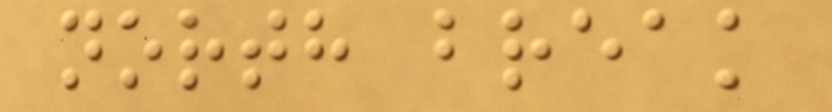north break
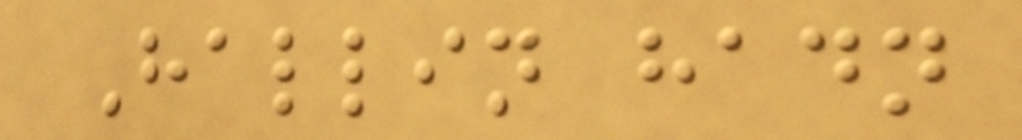Hallin hadn
